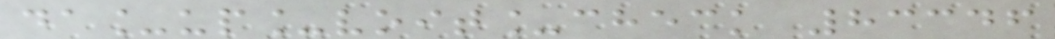da_up_voit_check 83346
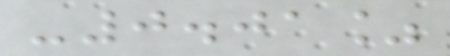-0.01%
